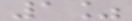1%
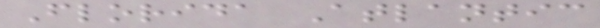Florida Atlantic
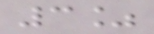3%
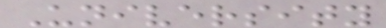University
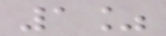1%
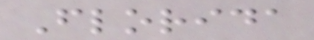Florida
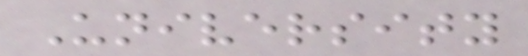University
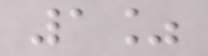1%
